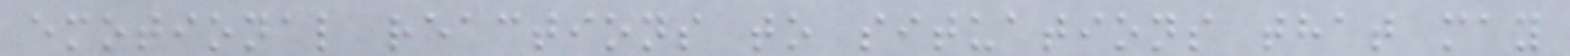emotional reactions to situations that may
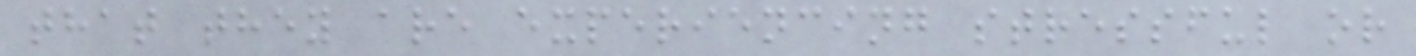that they are experiencing stressful or
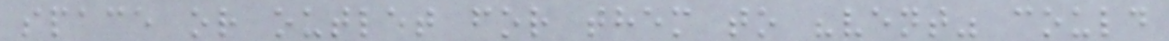space or outlet for them to "vent" could
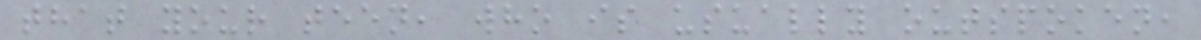that your teen, who is usually outspoken,
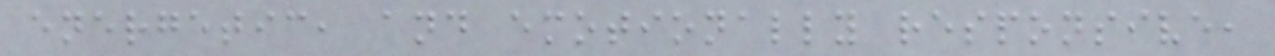energetic, and emotionally responsive,
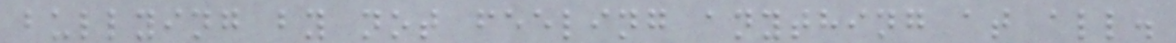bullying by not feeling anything at all.
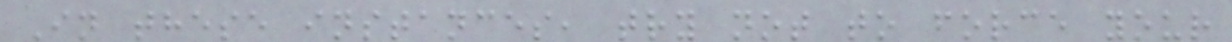In these instances, try not to force your
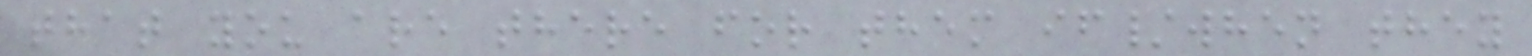that you are there for them if/when they
